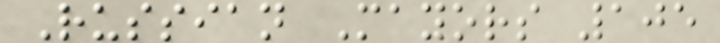Russian Mayors 105
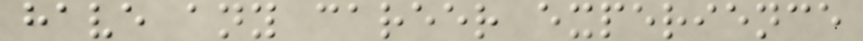have any career experience
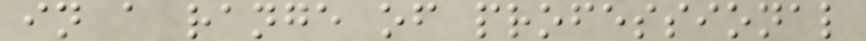in a range of professional
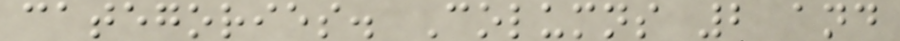categories. Columns 2 and
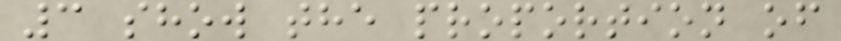3 show the proportion of
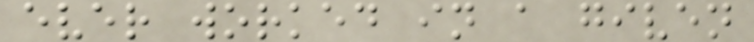ever worked in a given
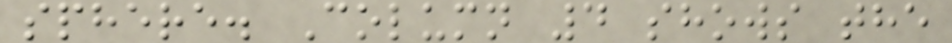sphere. Column 4 shows the
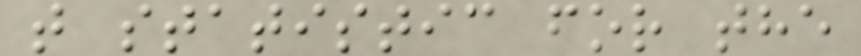t statistic for the
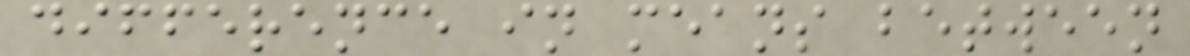difference in means between
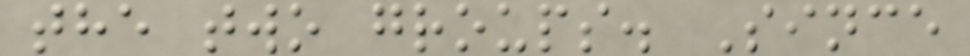the two groups. Since
